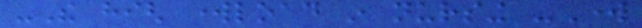-The high workload in nursing -Work
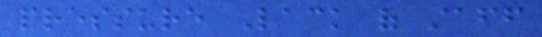pressure Lack of staff
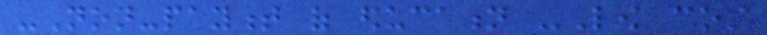-Non-payment of education -Low cost
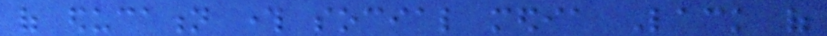of education through social media Lack of
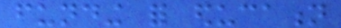funding for education
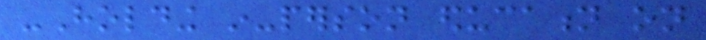-Holding in-person education on
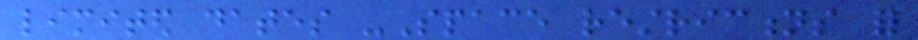limited dates -Space restrictions for
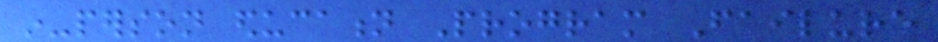in-person education Program Failure
